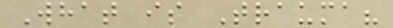What is Trauma?
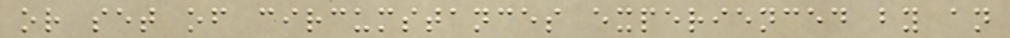or set of circumstances experienced by an
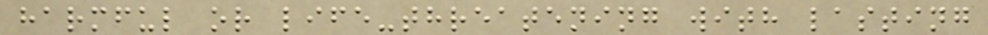harmful or life-threatening with lasting
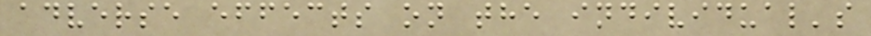adverse effects on the individual's
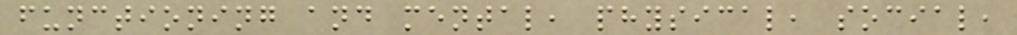functioning and mental, physical, social,
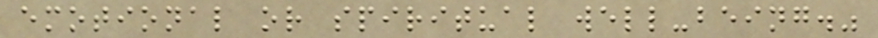emotional or spiritual well-being."
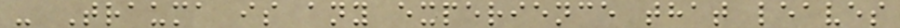- Trauma is any experience that leaves
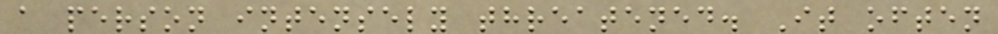a person intensely threatened. It often
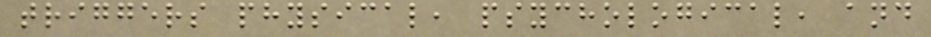triggers physical, psychological, and
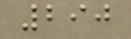290
